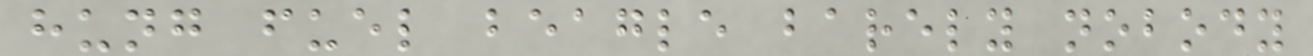hung fuel beagle barely nobody
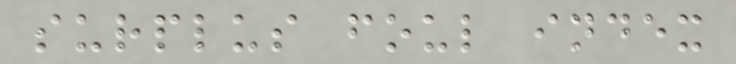surplus foul index
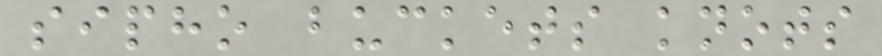sipho buckets knots
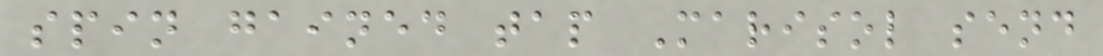spin gained tap Marisol send
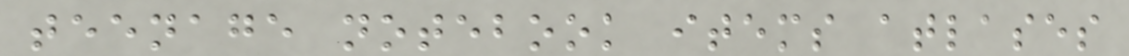teenage notebook items atlases
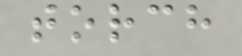torch
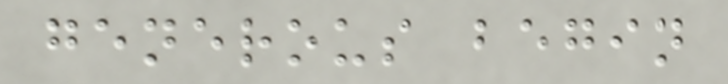generous begin
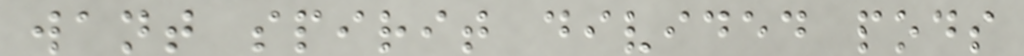want spirit divided pods
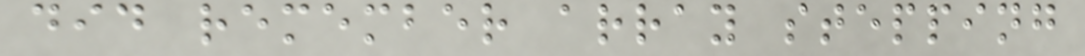did remember array stepping
